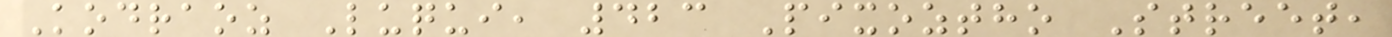Kodraoz Luqui, 423 Pixoztho Street,
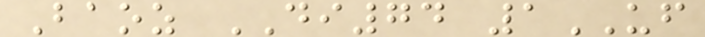Baoz DI74 1UF
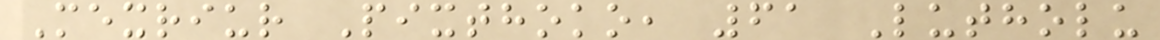Mexriur Pixthoko, 61 Lutholu
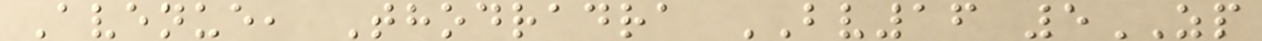Avenue, Thodradra BV16 5ZP
